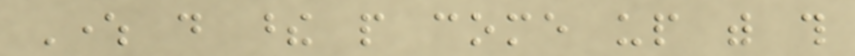Where do these people come up with this
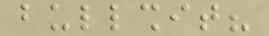bullshit?
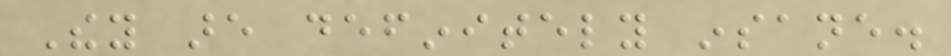They are definitely insane.
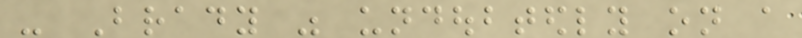- Brady was undoubtedly on a
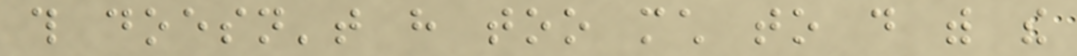this doesn't have too much to do with the
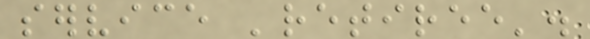service 'retiree'.
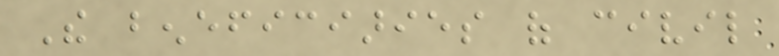The beneficiaries of civil
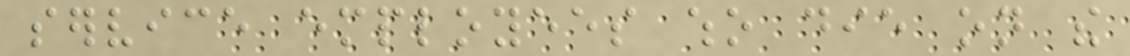service employees who die on the
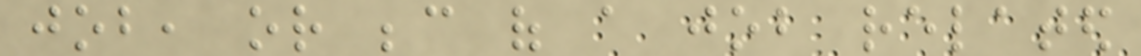job, or because of a job related
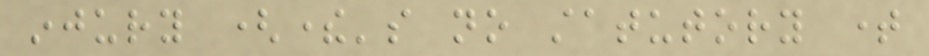injury (there's no statutory time
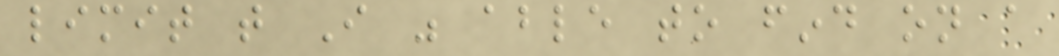limit that I was able to find on a
